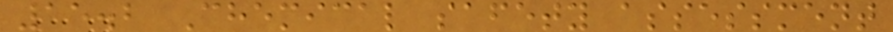15.2 Chemical safety assessment
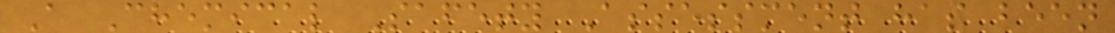A Chemical Safety Assessment has been
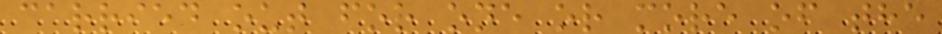carried out for one or more of the
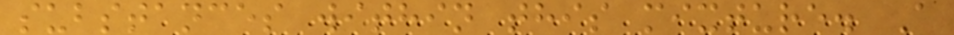substances within this mixture. A
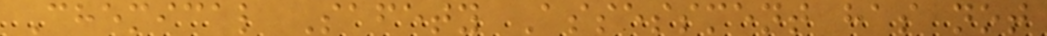Chemical Safety Assessment has not
